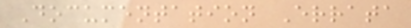Documentation Errata
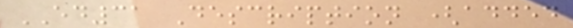ED31 Description (added
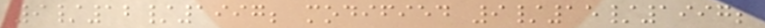9/12/1997; modified 9/15/1997;
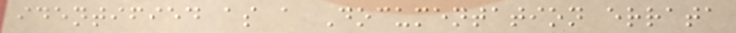identified as a Documentation errata
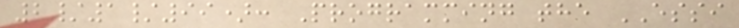2/1/99): Programming the ESSI
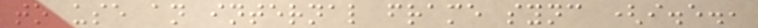to use an internal frame sync (i.e.,
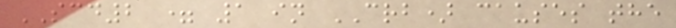SCD2 = 1 in CRB) causes the
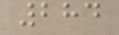284
